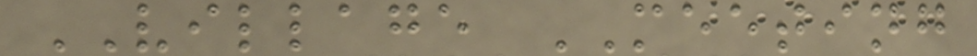VILLAGE MEETING
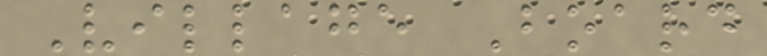Village Board
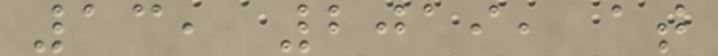13, 2019, at
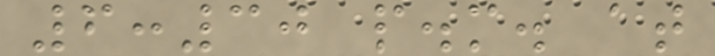6:30 p.m. at
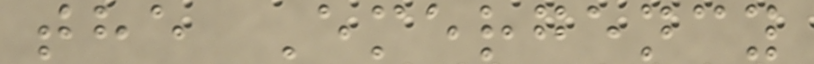the Emergency
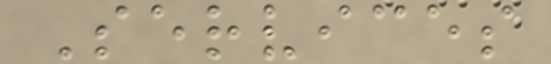Services
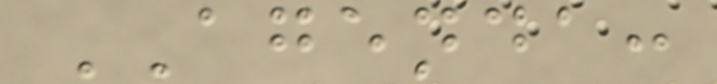AGENDA:
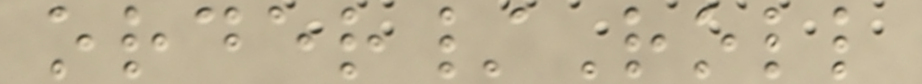order/Roll
